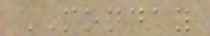MONDAY
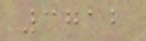3712
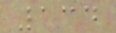134
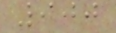900
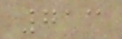713
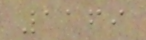1169
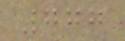777
